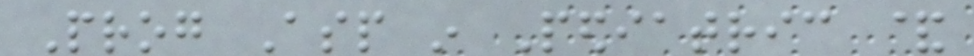Prog Asp in Pediatric &
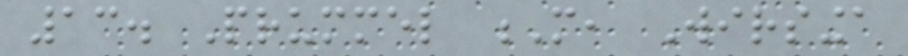13. Prummel M, Wirsinga
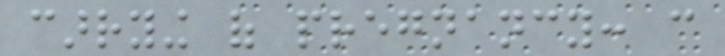carrying of pregnancy: can
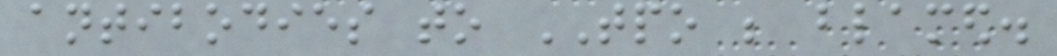antibodies to TPO be blamed.
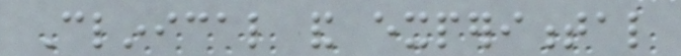Clinical and experimental
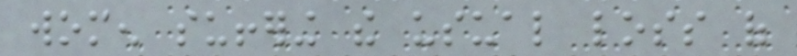women suffering the usual loss of
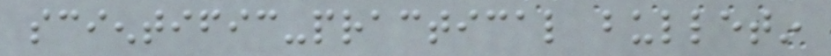scientific-practical bulletin
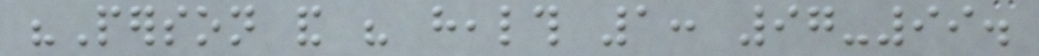"Person and his health 1: 97-99.
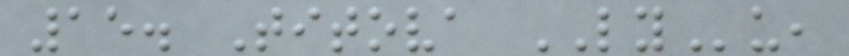15. Titova LYu,
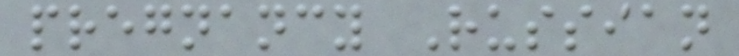pregnancy Russian
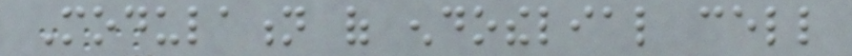Modulation of endothelial cell
